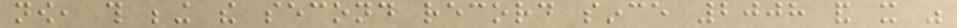now, this being the second record since 2008 and it was
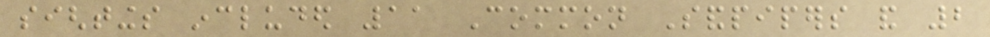sightings included 11 Common Sandpipers and 2
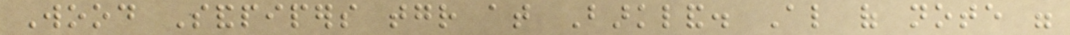Wood Sandpipers together at Barkland. Also of note were
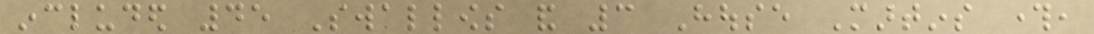included 45 Swallows and 3 House Martins through,
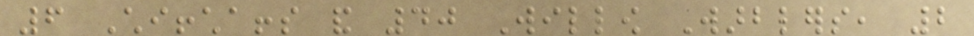6 Chiffchaffs and 40 Willow Warblers, 2
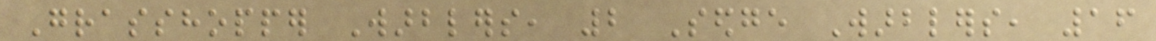Grasshopper Warblers, 2 Sedge Warblers, 16
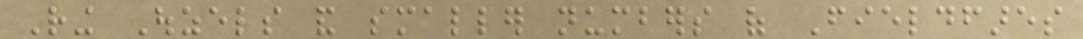Ring Ouzels and smaller numbers of Fieldfares
